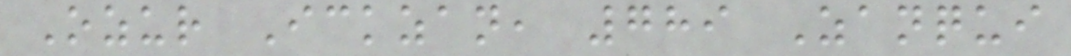Ozur Ickzan, 789 Zanqui
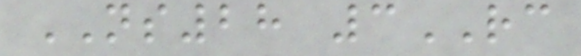NS28 3RC
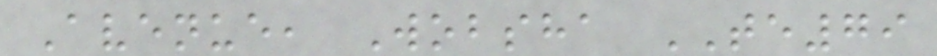Avenue, Wobsha TE79
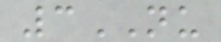3NU
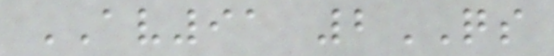AV91 2QS
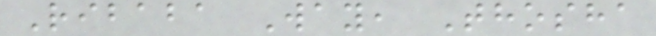Ribaba Way, Thosha
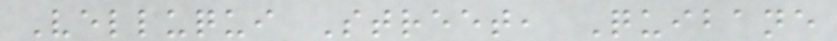Velluqui Street, Quibane
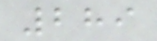289
